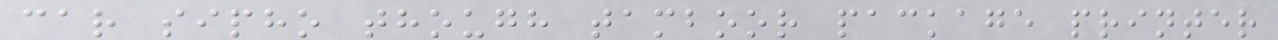car sipho though tamboor package printer
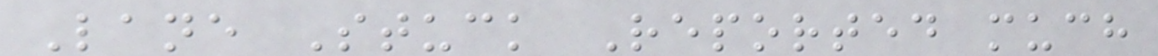Lane Stuck Reported much
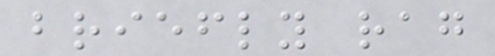briefly rag
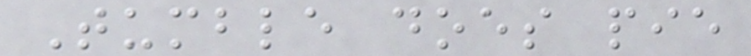Tumble does pie
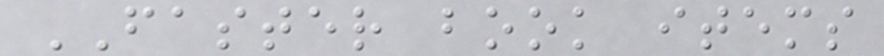FASTER book items
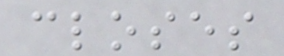closes
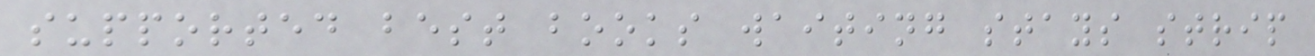supported best books waiting stays strip
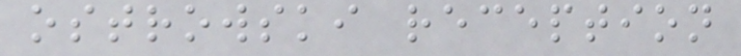ostrowski reception
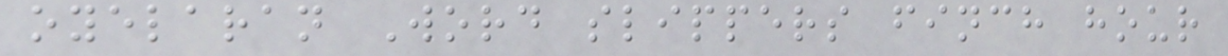oyelaran Word slippers finch hour
